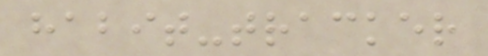habit-tracker
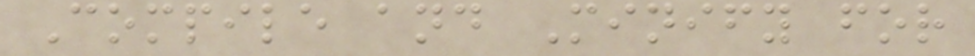Compile and Minify for
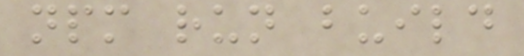npm run build
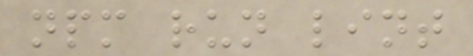npm run lint
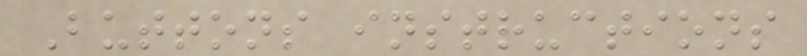Buttons instructions
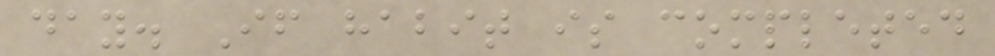day. If habit is completed
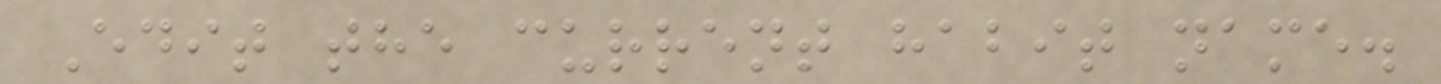Edit the current habit name.
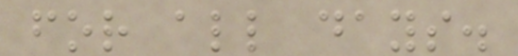for all days.
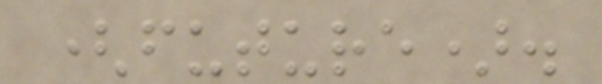(future).
